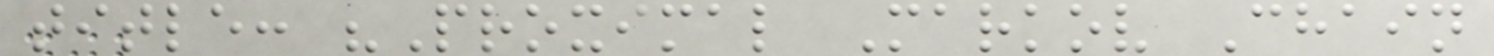title: "Proximal Markov Chain
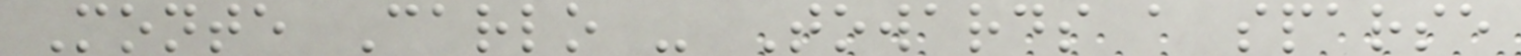Monte Carlo - Towards a sparse
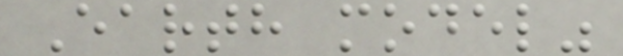Earth model"
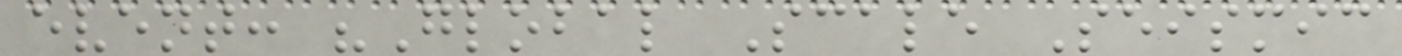event: "Global Scale Seismic
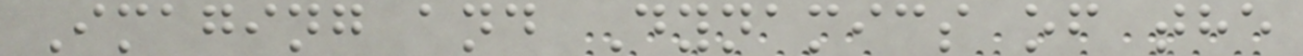Imaging and Dynamics of the
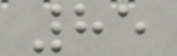85
